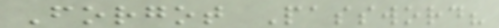Forgot Password?
